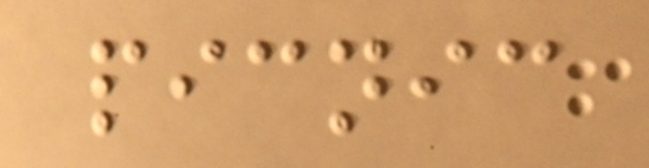picnic
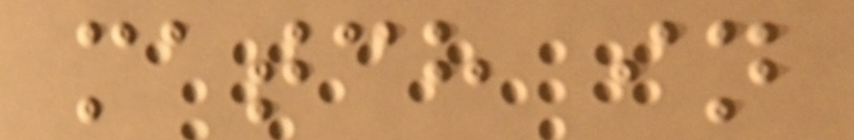match in
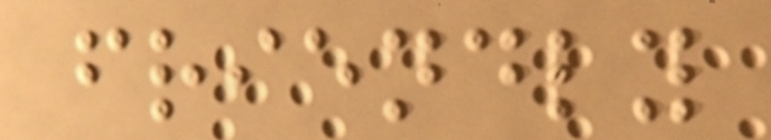friendly
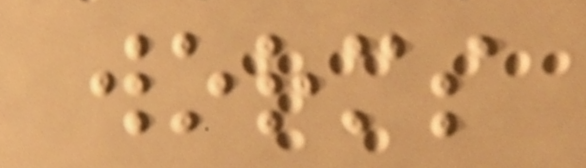worms
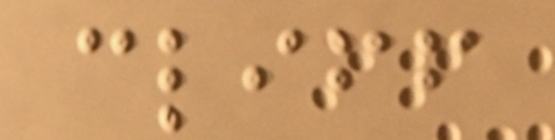cliff
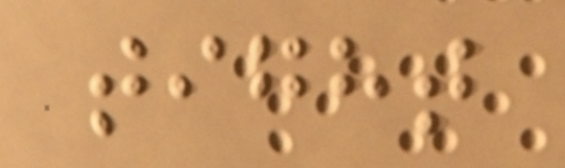tight
